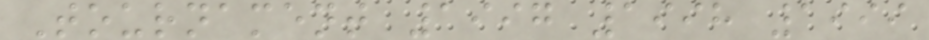Tournament 1997 1998 1999
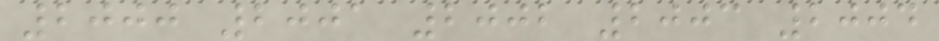2000 2001 2002 2003 2004
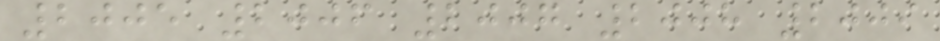2005 2006 2007 2008 2009
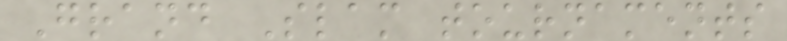Grand Slam tournaments
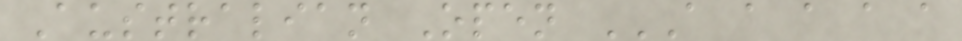Australian Open A A A A A
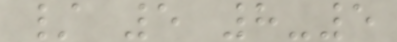/ 5 8-5
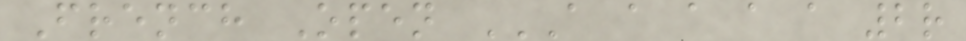French Open A A A A A 2R
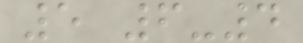5 6-4
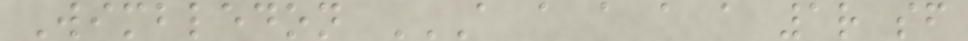Wimbledon A A A A A 1R SF
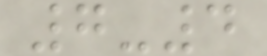7-4
